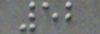52
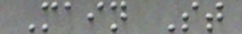Main St
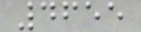4655
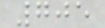705
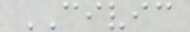CIVIC
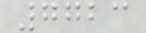7723
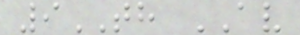9TH AV
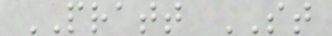PRATT ST
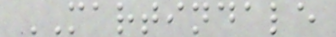MARTINDALE
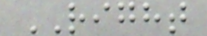RIGHT
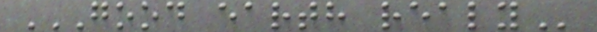GOOD EARTH REALY
